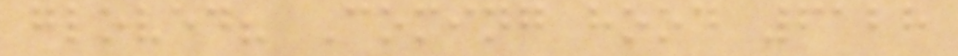gloved? Coming hood 6128
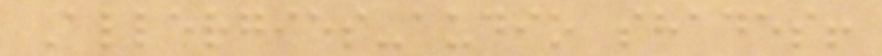Allergies-audio shades!
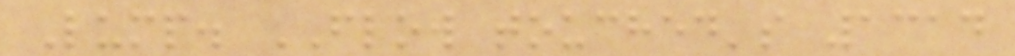Lump. FLOW touched's 1314
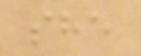she
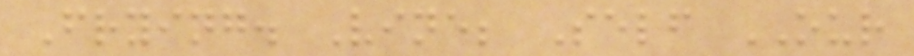Frying. Vine; Self OUR
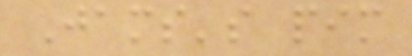Jams's pim
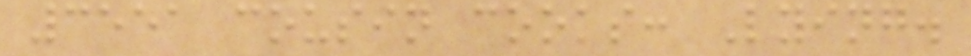3551 cousin cooks: Lying.
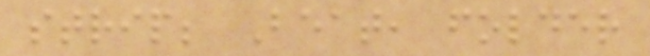strip; Beat, folder
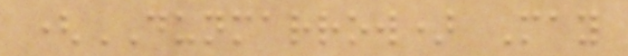(DUNMARROW) May
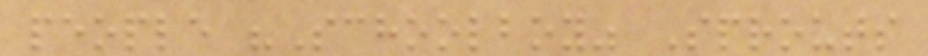people "Schoolboy" Sprouts
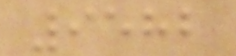9582
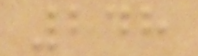248
